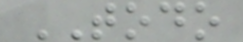TODO
